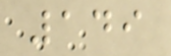149
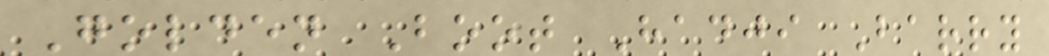Golden Boot Hadji Barry
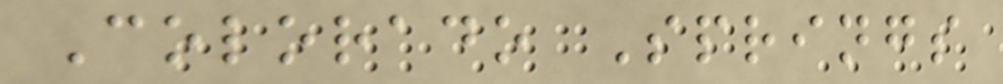Colorado Springs
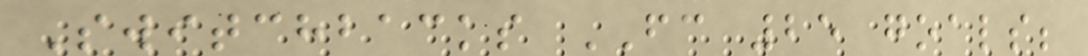Switchbacks FC 25 goals;
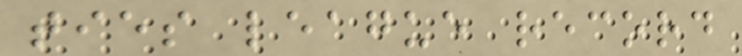ties league record
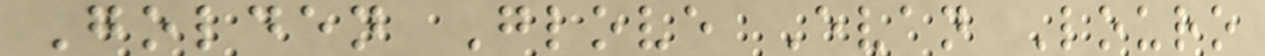Golden Glove Evan Louro
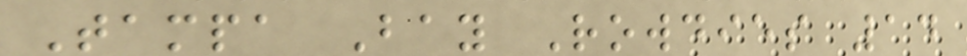Tampa Bay Rowdies 14
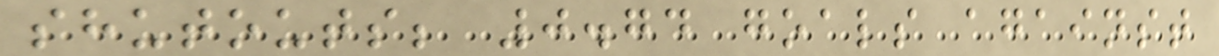shutouts; 0.74 goals against
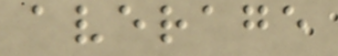average
